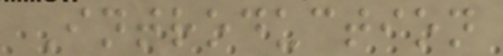Introduction
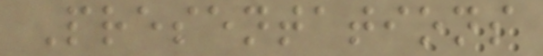Presentations
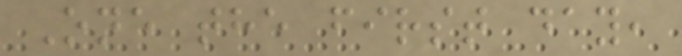One the first day,
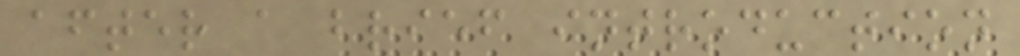after a brief introduction
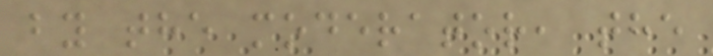by the moderator, the
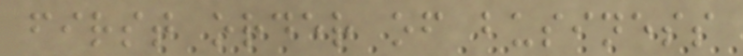first order of business
